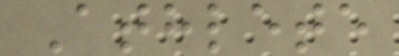Athlete
